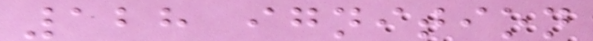128 ignition
